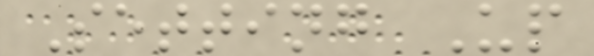Setting Up
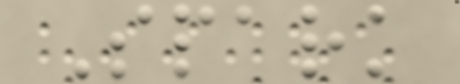Spark
